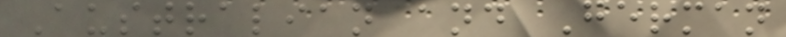Australian and German
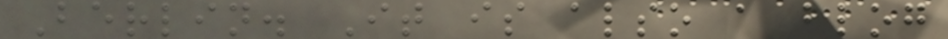Berlin. It is also a blog
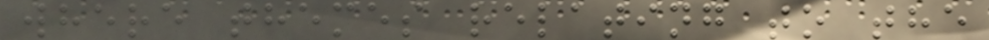where themes relating to the
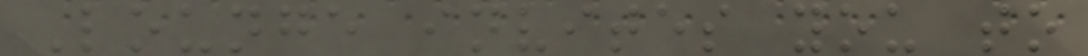Lounge invites you to
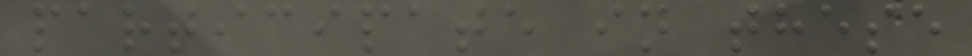participate in these
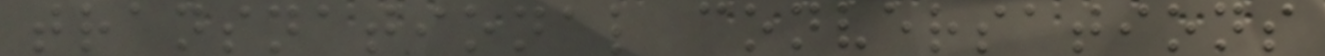transnational conversations
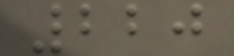220
